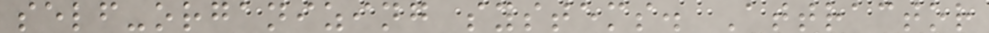self-organizing systems. Attractor
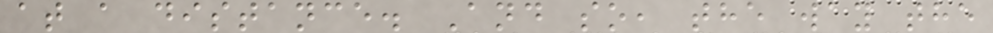at a distance. And so, the way the
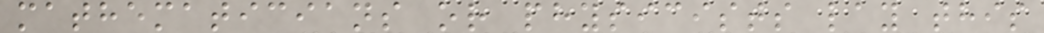mathematicians or physicists lay this
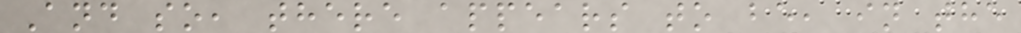And so, there appears to be, in the
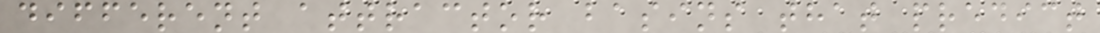different attractor basins that predict
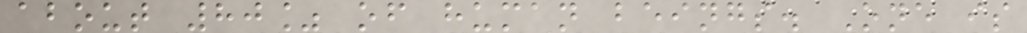about 80% of human beings. One is
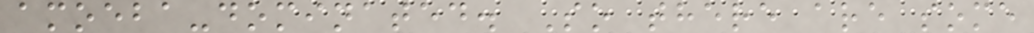amoeba-dominated. So there are some
